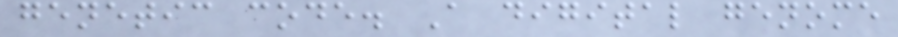genetic code. A digital genome
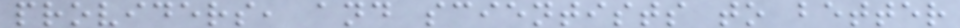providers, and scientists to better
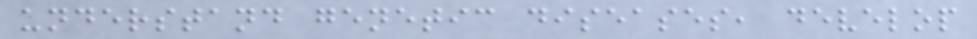understand genetic diseases, develop
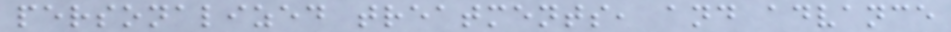personalized treatments, and advance
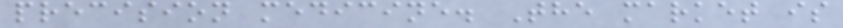precision medicine. The market is
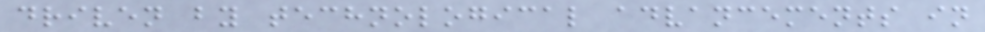driven by technological advancements in
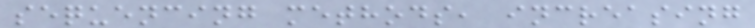sequencing methods, increasing
